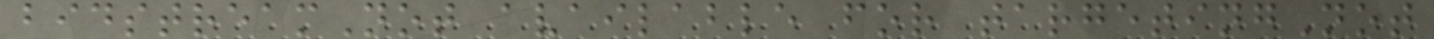bidstreamNot available for targetingNot
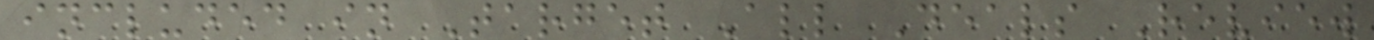included in Target All Deals Review
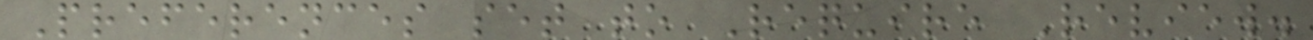Preferences set to Require Review.
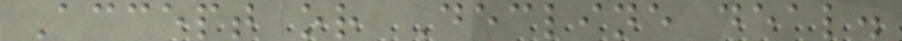Accept or Decline deal.
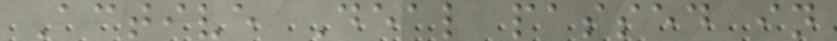Active Deal passed in
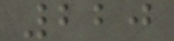220
